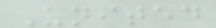United
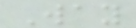Way
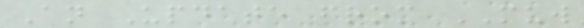An Update from MUW
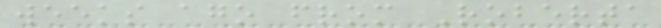weeks ago from Roberta
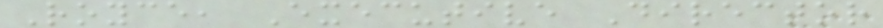Royce, Executive Director
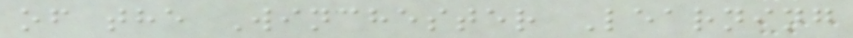of the Winchester Learning
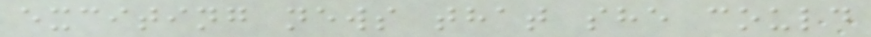exciting news that she could
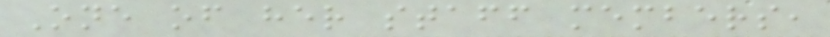One of her staff members,
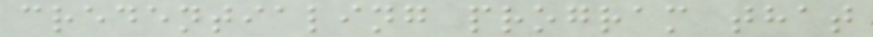credentialing program that
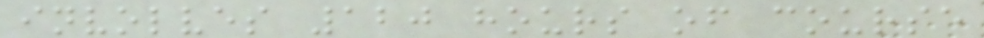involves 120 hours of course
